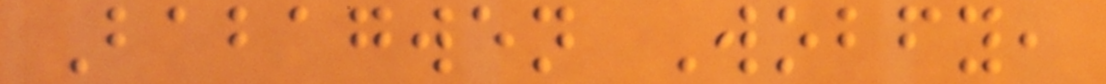Babagwen Wobfy,
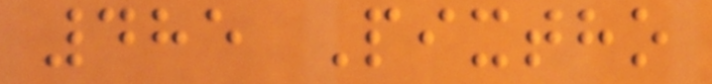485 Pixtho
